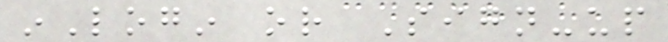inLogin or Sign-up
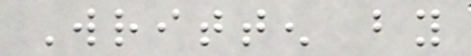Written by
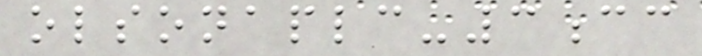olsonaplc-3cc
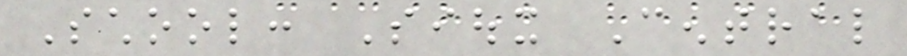School: Sioux Central
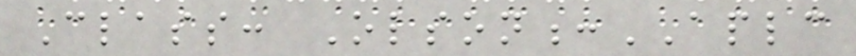Class: Olson:APLC
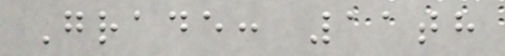Grade: 11th
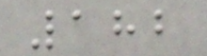182
